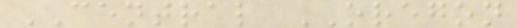CENTRAL OREGON
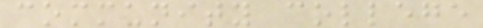community college
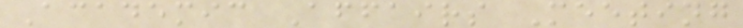Academic Affairs Meeting
